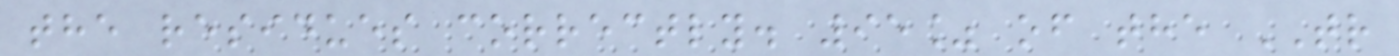the residues correctly. 95% of the TR
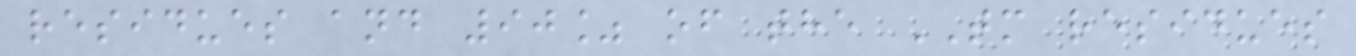residues and 90% of the TM residues
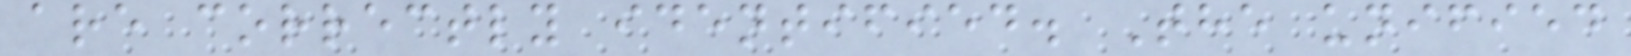are correctly identified. The unified
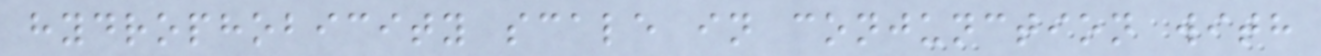hydrophobicity scale in conjunction with
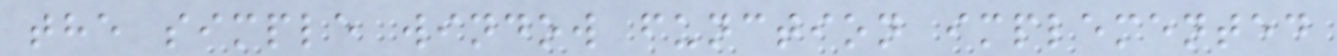the simple window function implemented
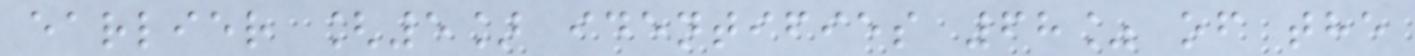earlier [5] identifies 68% of the
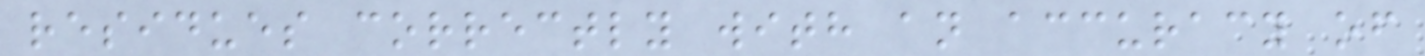residues correctly with an accuracy of
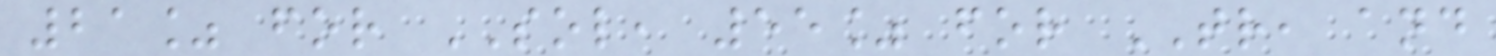21% for SOL, 55% for TR, and
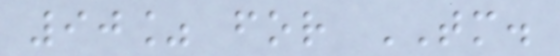90% for TM.
